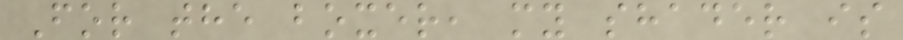For the boxer, my shader is
